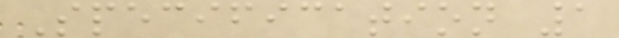Specification 1
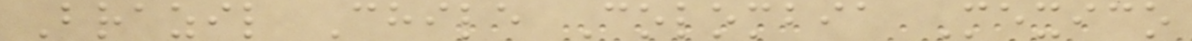Brazil Chile Colombia Mexico
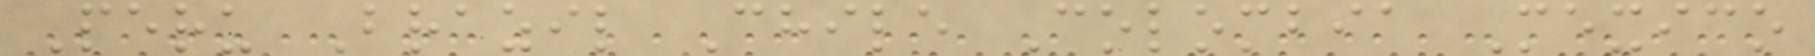Peru Brazil Chile Colombia Mexico
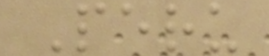Peru
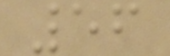56
